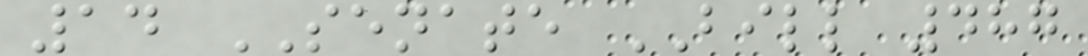14 SENATE BILL 487
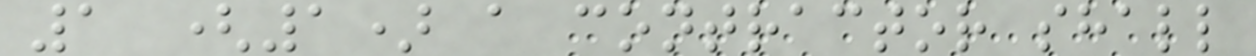1 (1) a contractor shall
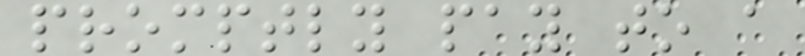promptly pay to a
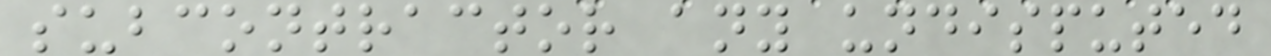subcontractor any undisputed
